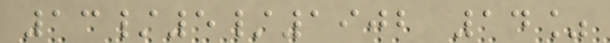13/5/1902 14%
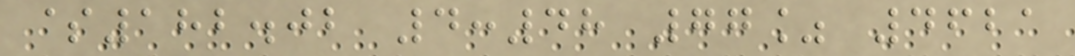$182.02 4:48 77% 4621
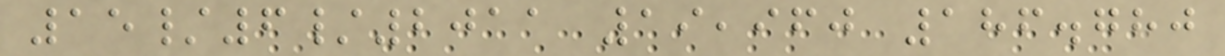15/6/2011 19,960 186.780
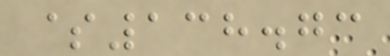$138.73
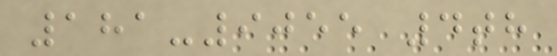181-9055 4th
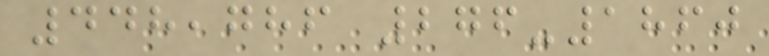448,786 276-1860
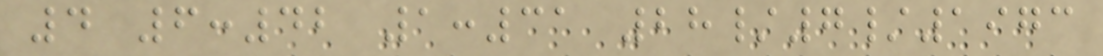4 6:42 1:31 28/7/1973
